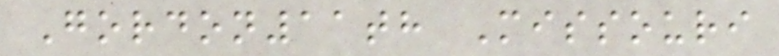Gordon11th Missouri
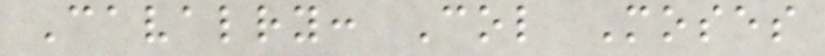Cavalry: Col Moses
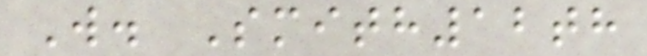W. Smith12th
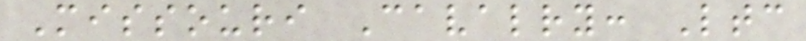Missouri Cavalry: Ltc
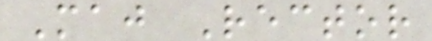Maj Rector
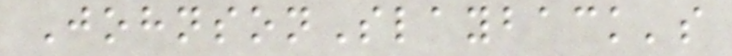JohnsonSlayback's
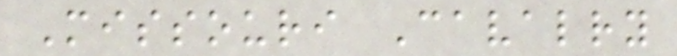Missouri Cavalry
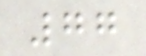77
